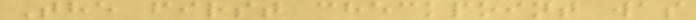The first checkpoint was
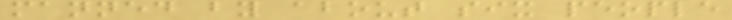manned by about six people
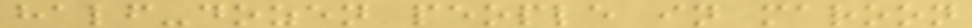half-dozen people in maroon
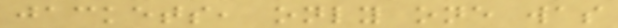jackets, only one was
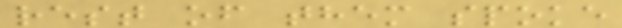rest of them spoke
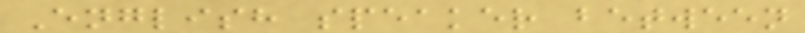English speaker between
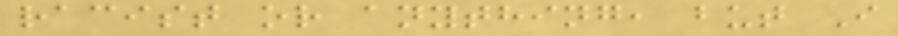racist or anything, but I
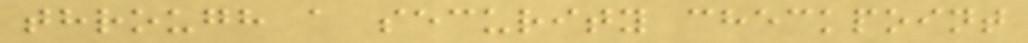through a security checkpoint
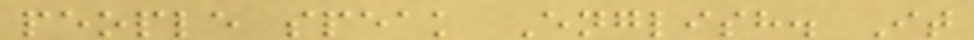people speak English. It
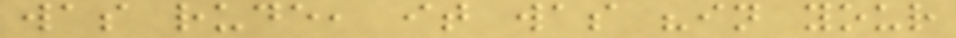was rude, it was "in your
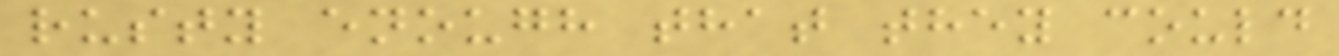rusty enough that they could
